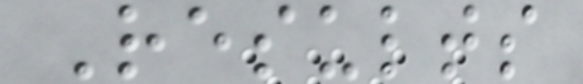Results
